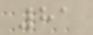81
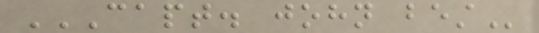CAPT. JOHN BEST
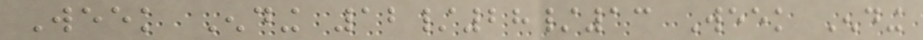Week Ending 12/28/13 Week Ending
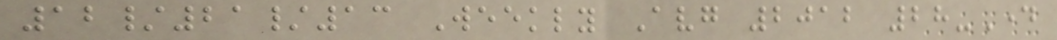12/21/13 Weekly Avg 2012 28-Day
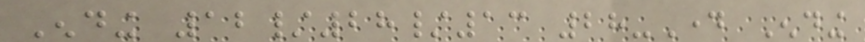Ending 12/28/13 28-Day Ending
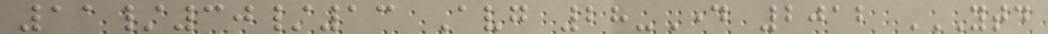11/30/13 Avg 28-Day 2012 YTD
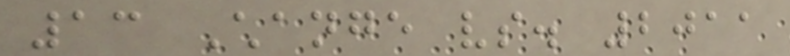13 Change vs. 2011
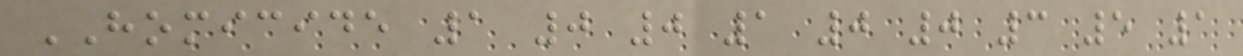HOMICIDE 1 0 0 1 0 0 3 5 1
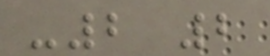-2 2
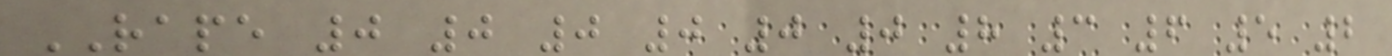RAPE 0 0 0 0 0 0 8 3 6 5 2
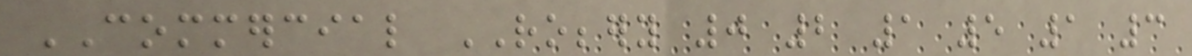COMMERCIAL ROBBERY 0 2 1 5 1 3
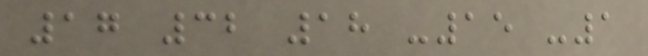17 32 18 -15 -1
